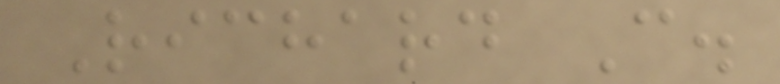Richard C.
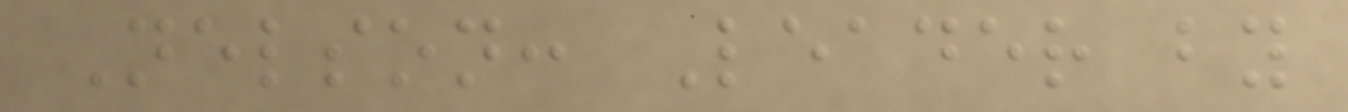Nelson: Leader by
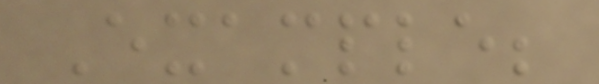Example;
